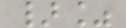}%
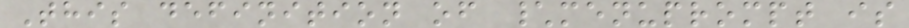This definition of \menuprompt is
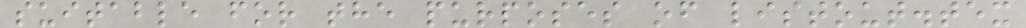suitable for the purposes of listout.tex
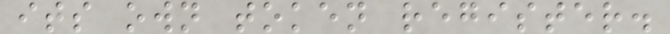its own token register.
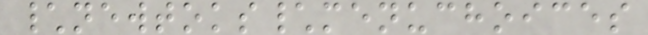\newtoks\menuchoices
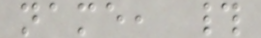name, #
